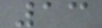13
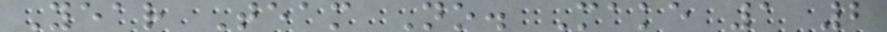Year Team No. Make 1 2
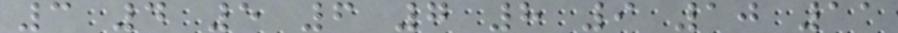3 4 5 6 7 8 9 10 11
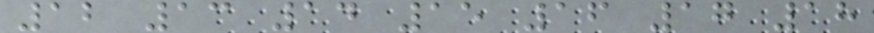12 13 14 15 16 17 18
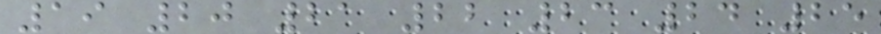19 20 21 22 23 24 25
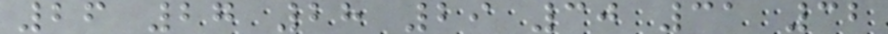26 27 28 29 30 31 32
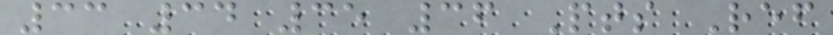33 34 35 36 Pts Ref
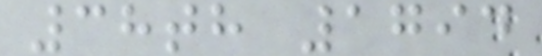38th 1794
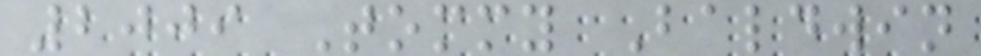2009 Tommy Baldwin
